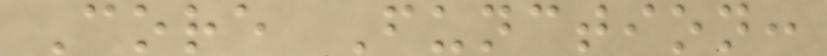Core Function:
